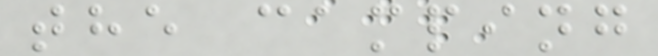the camping
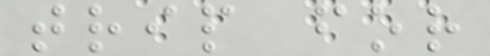trip for
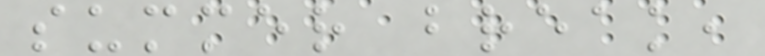summer break,
